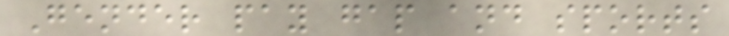Gender pay gap and sports
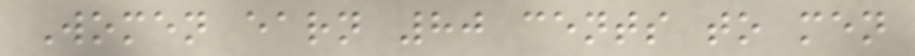Women earn 80 cents to men
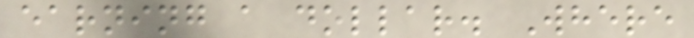earning a dollar. Where
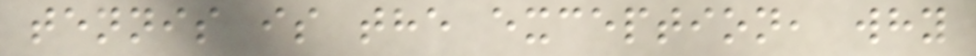tennis is the exception, why
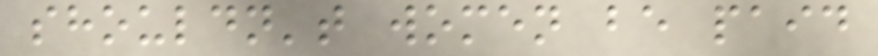shouldn't women be paid
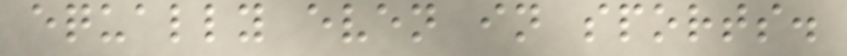equally even in sports.
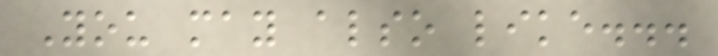You may also like...
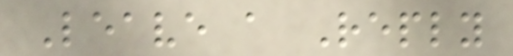Leave a Reply
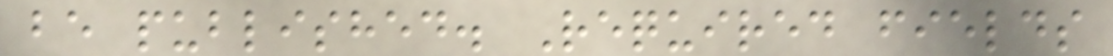be published. Required fields
